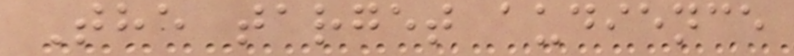The target audience
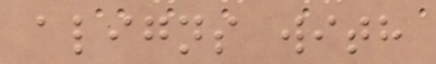aligns with
